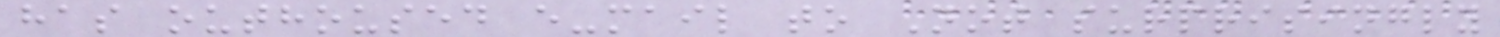has outhoused e-mail to Not surprisingly
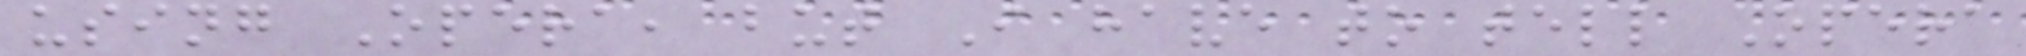using Opera, but I have to tell Opera
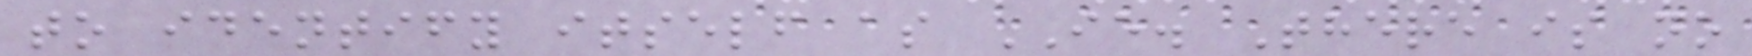to identify itself as IE. There is no
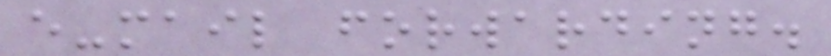e-mail forwarding.
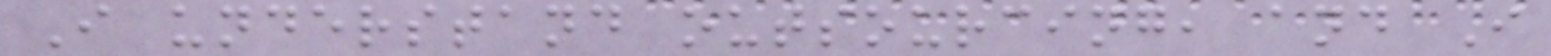I understand outsourcing, and I
